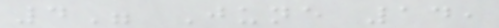4" June 14,
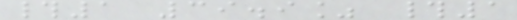#1 39.9% #1
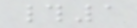#1
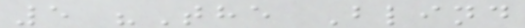5 "The Blind
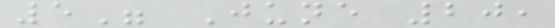5" June 20,
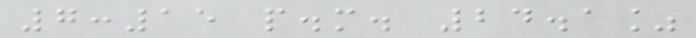7:15 p.m. 24.1%
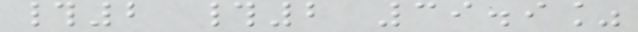#2 #2 39.9%
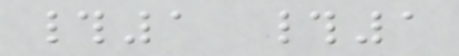#1 #1
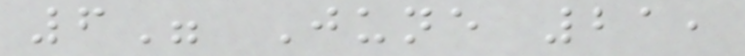6" June 21,
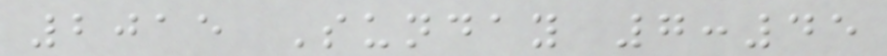2015 Sunday 7:45
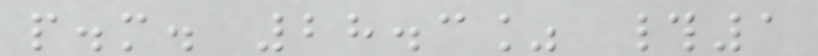p.m. 28.3% #1
